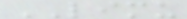LIMU
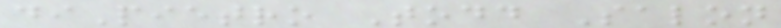diPietro Todd Salon
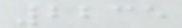2235
